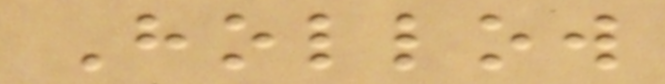Hollow
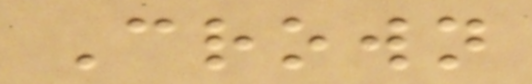Crown
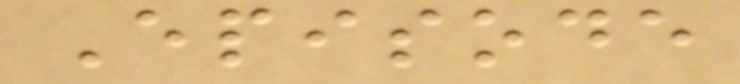Episode
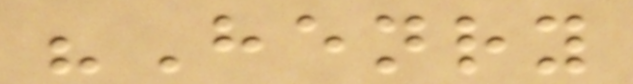"Henry
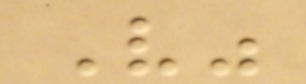V"
